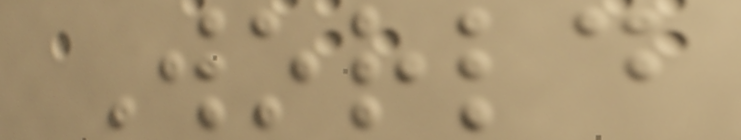World
